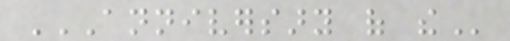ANNIVERSARY OF THE
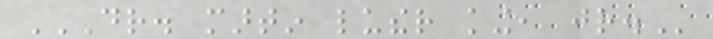DR. MARTIN LUTHER KING, JR.
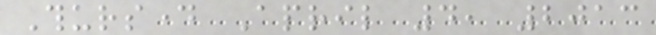Thursday April 4, 2013
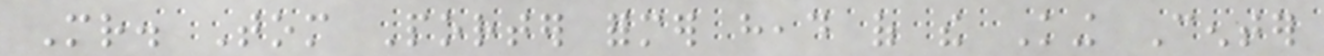Mr. Tom Porter former head of the King Center
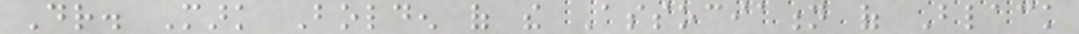Dr. Mark Bolden of the Association of Black
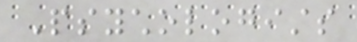Psychologists
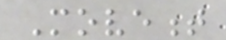Movement
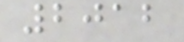2012
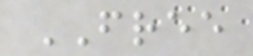FREE
